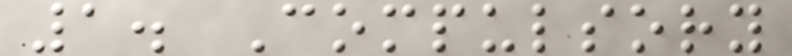1. Compulsory
